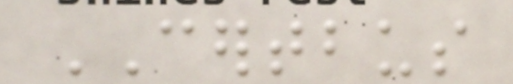CERTBUS
